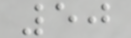50
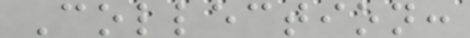Collection:
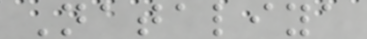Nataliya
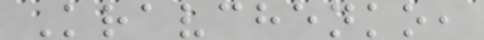Kravchenko,
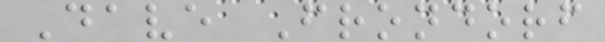Dave Frondorf
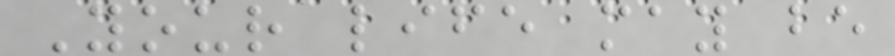Your life may be
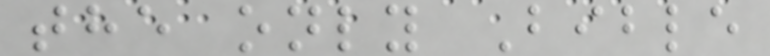the only Bible
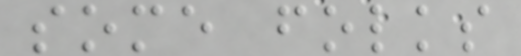some folks
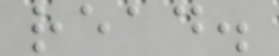read.
